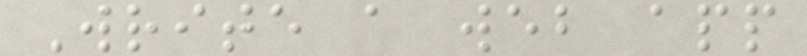Write a web app
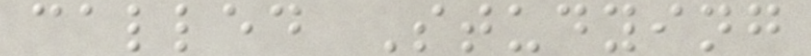called Studying
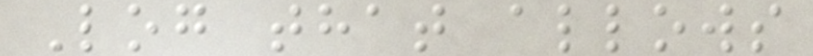Log that allows
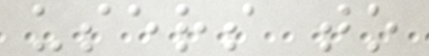users to
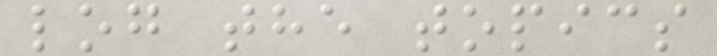log the topics
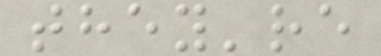they're
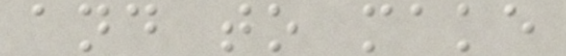and to make
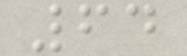64
